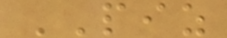PIZ
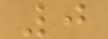0
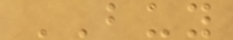BUY
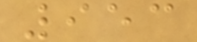953
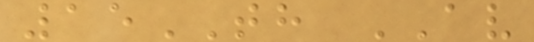15TH AV
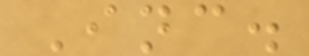Inc.
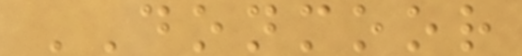DONMOOR
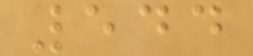544
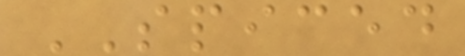SPICED
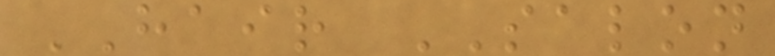HAIR SALON
